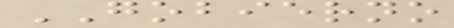GOBIERNO
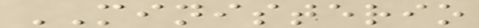MINISTERIO
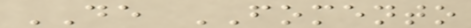DE FOMENTO
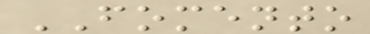FOMENTO
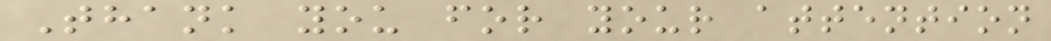Thank you for your attention
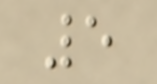5
